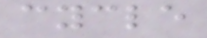cycle
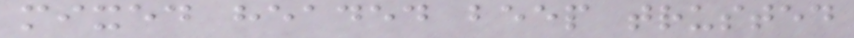mixed headed beep trusted
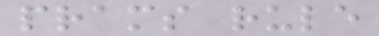prams rule
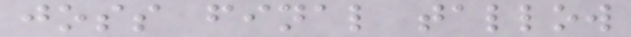joss final tallow
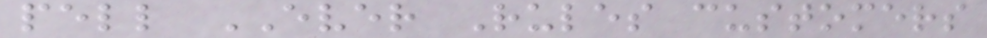pell EVER Rules customers
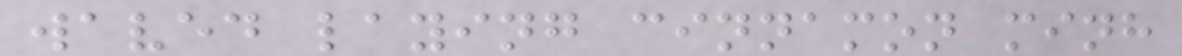waved laying cinnamon minh
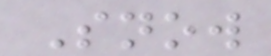Snow
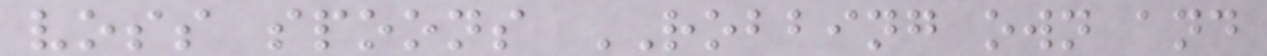voss spoons ROBBING own and
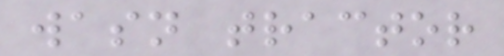wasn tractor
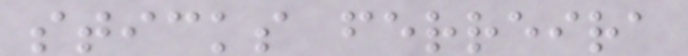sticks ferreira
